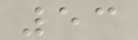53
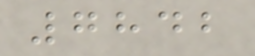7842
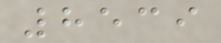8539
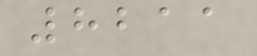8211
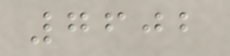7602
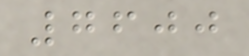7600
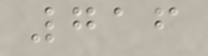716
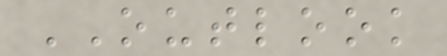OUTLOOK
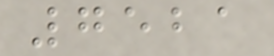7521
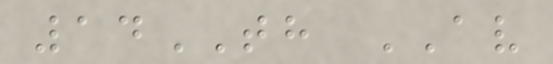14TH AV
